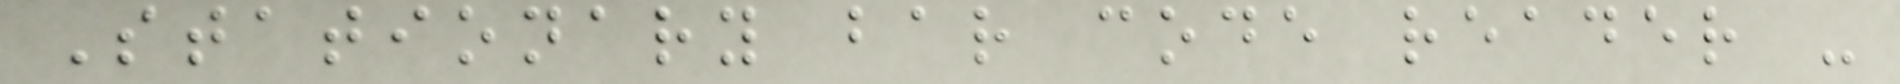Stationary bar code reader -
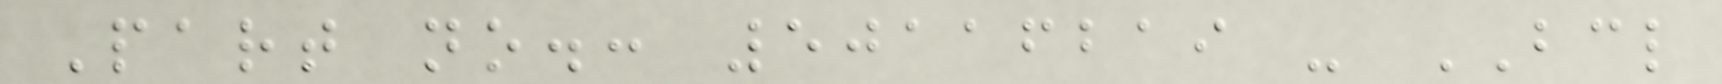Part no.: 50116219 - BCL
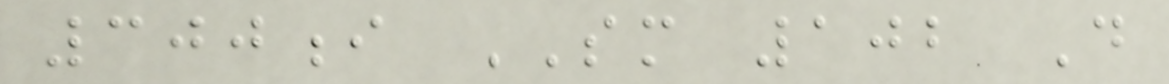300i SM 102 D
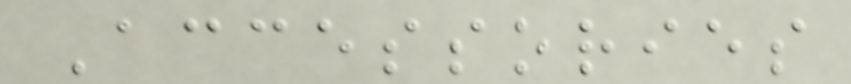Accessories
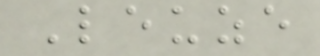Leuze
